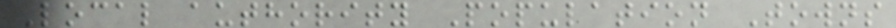Local authority Population Towns
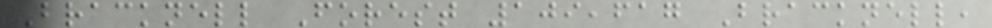Bracknell Forest 109,617 Bracknell,
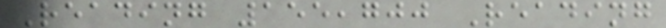Reading 155,700 Reading
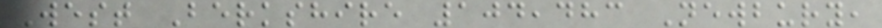West Berkshire 104,483 Newbury,
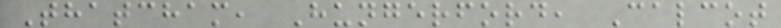Thatcham, Hungerford, Calcot
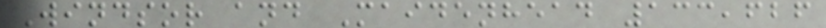Windsor and Maidenhead 133,626
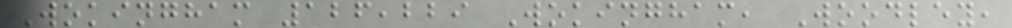Wokingham 126,229 Wokingham, Woodley,
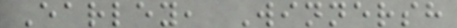Earley, Winnersh
